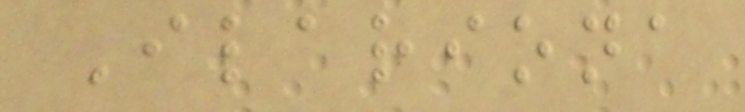Ilariona
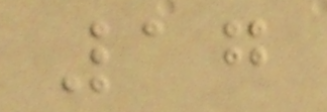17
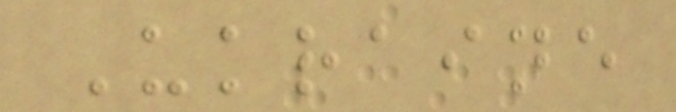Ukraine
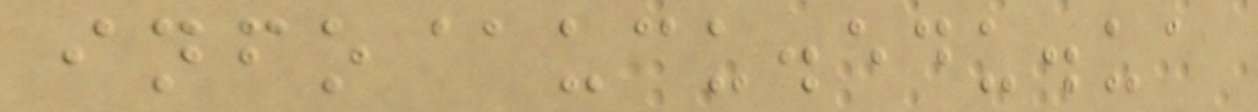info@ucu.edu.ua
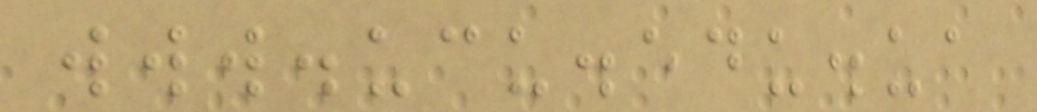www.ucu.edu.ua
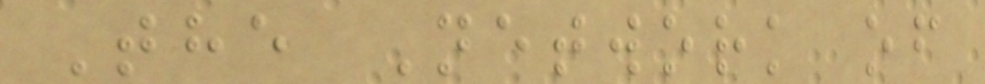The Network of
